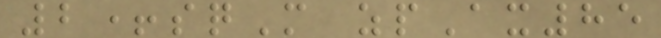2+sqM zpAx85
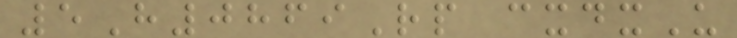5H0869Rp cxdxU
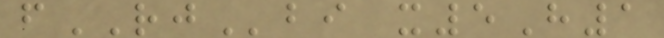fRJbi x5H1
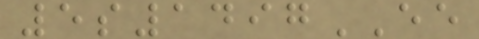5s1497EE
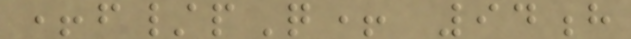+f/pQ+ 94h
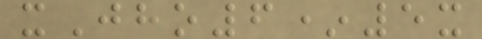xJho6*5x
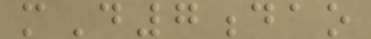mD7dao
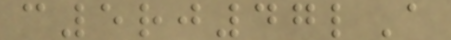c5rj47lA
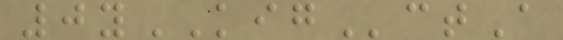0yKIGctA
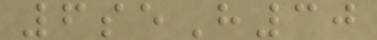6seH30
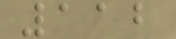112
